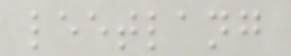leetlang
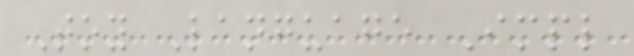Toy Language Impl
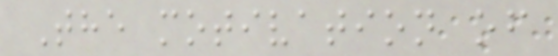The motivation of
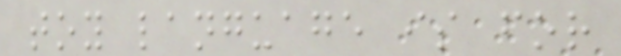toy language is for
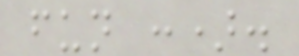fun :).
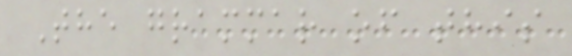The grammar of this
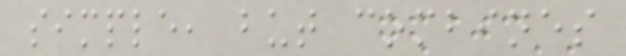simple, but combines
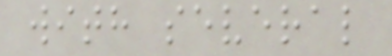with several
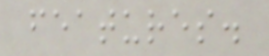features.
